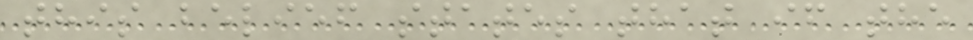this belief states that if the
